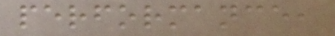performance,
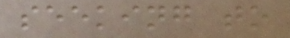seeking to
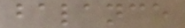balance
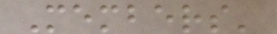Members'
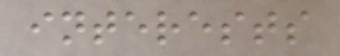interests
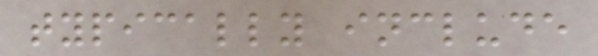typically include
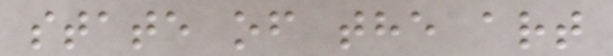state of the art
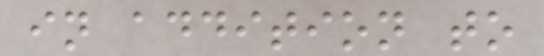in addition to
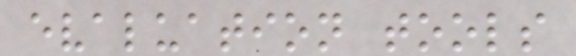evaluation tools
